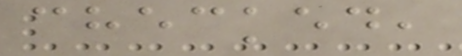checked,
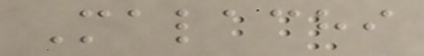Malachi
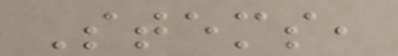Stems,
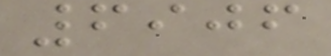6906
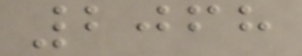2068
